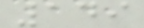149
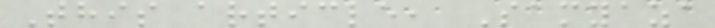This article, Samyaza
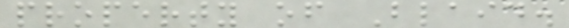property of Blaid.
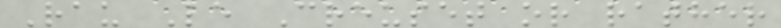Rau Le Creuset or rather
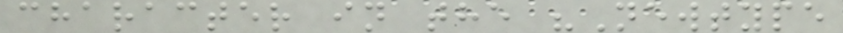character in the "Newtype
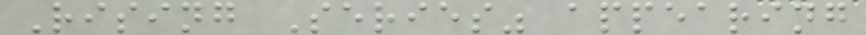Rising Series" appearing
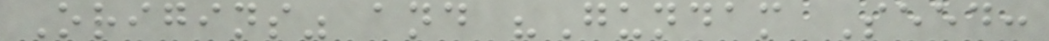Origins" and "Gundam Seed:
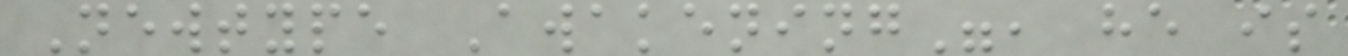Newtype Awakening", he is
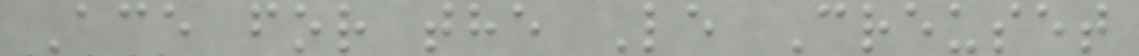Ace for the Le Creuset
